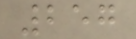257
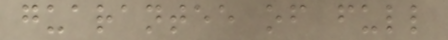guarantee of full
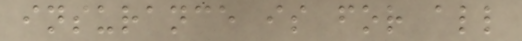insurance is for all
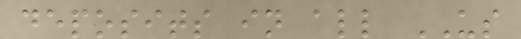deposits in all US
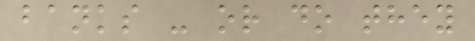banks - or do they
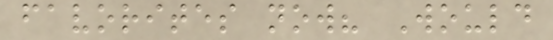favorites now? Would
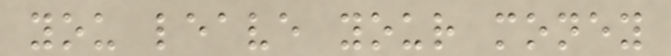you leave your money
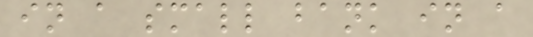in a small bank in a
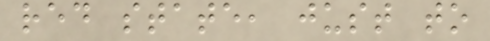red state, just to
